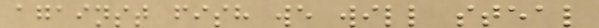against fish we will steal
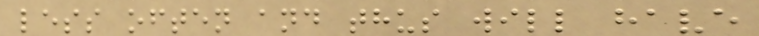less often and thus will have
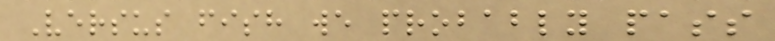Versus fish we probably pass
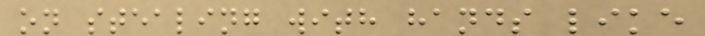on stealing with hands like
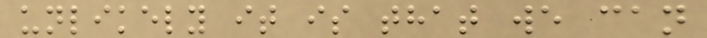unlikely it is that we can
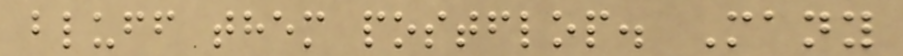bluff them postflop. Many
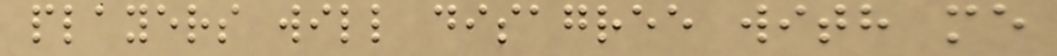players will disagree with me
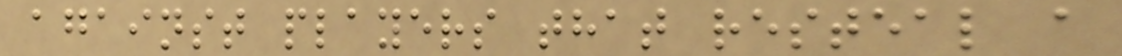against players that resteal a
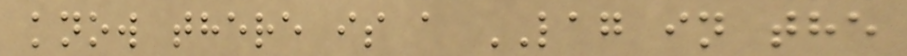know there is a LAG in the
